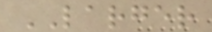LARGER
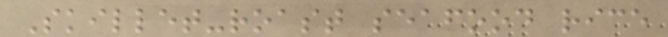Skillet-roast seafood rice
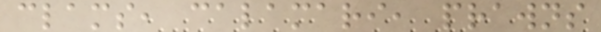clams, calamari, prawns
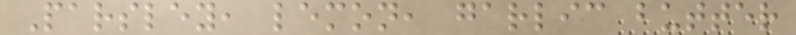Parsley, lemon, garlic butter
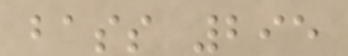bass 295
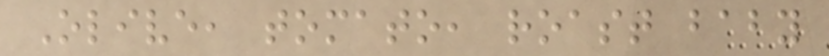Olive, tomato, roast baby
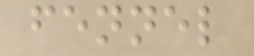fennel
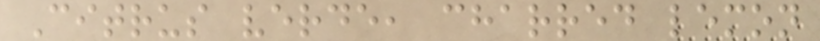Citrus verde, charred lemon
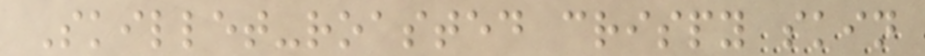Skillet-roasted crispy skin
